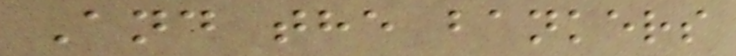And the bankers
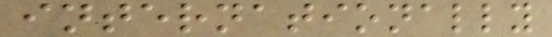internationally
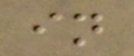in
